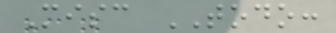Misc TODO:
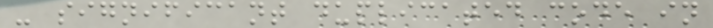- significant duplicated code in
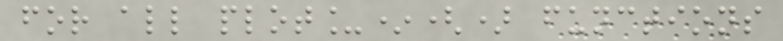for all plot_*() functions
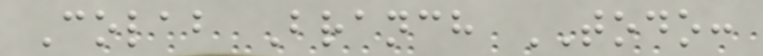Colab Branch TODO:
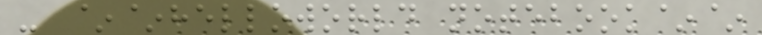- ~~helloworld notebook~~
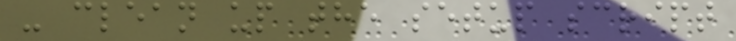- clean up the setup script
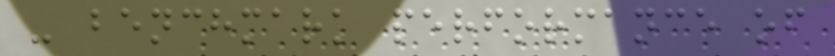- benchmark performance of
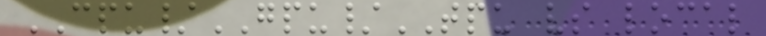CPU/GPU/TPU vs local
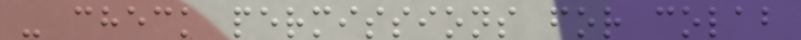- check permissions for colab
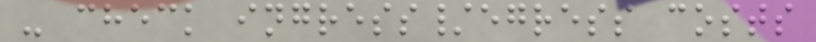- check ingress/egress costs
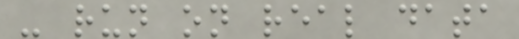- run on real data
